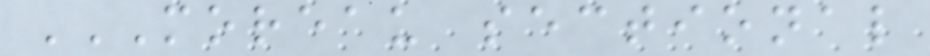MOREAU SECTIONAL
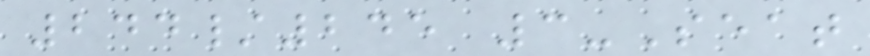244/245 3-Seat
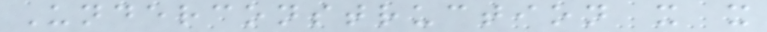Underconstruction x x
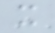x
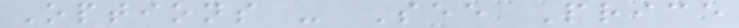Options - See Price
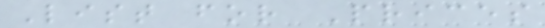List for Prices
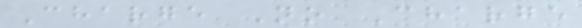Charge No Charge
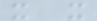x x
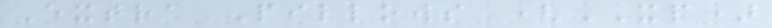Extra Pillows (XP)
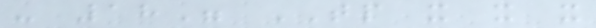- 18" TP x x x
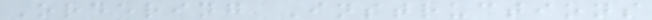Ordering Instructions
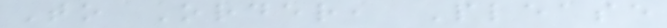To Order, Please
